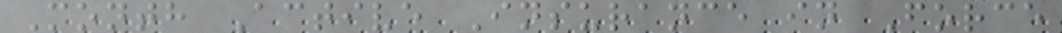Month Active Insurance in Force
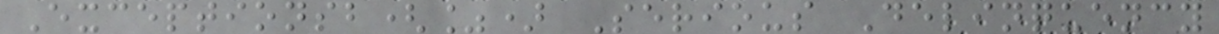Exceptionsb(%) Serious Delinquency
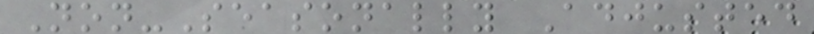Non-Seasonally Adjusted
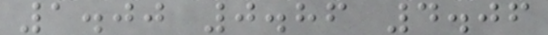1.00 0.86 4.06
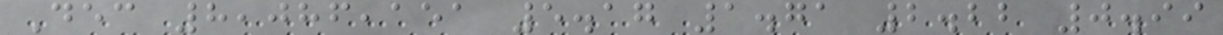Dec 8,086,151 5.17 1.71 2.22 0.99
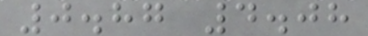0.87 4.08
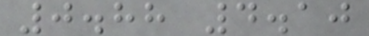0.88 4.10
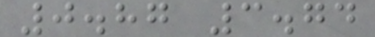0.87 3.74
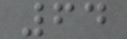64
